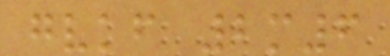gvkf 2m6
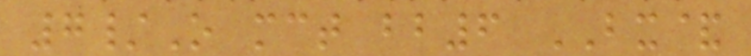7/O mct bb6 BX&
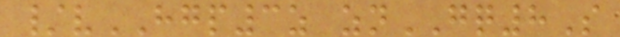/vHGP3z znGQ8S
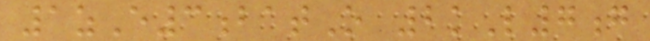1zE3batO 2kL7g
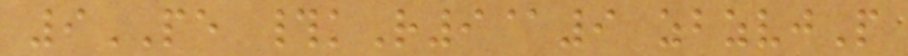9PE #kR9@9 zbzvjP
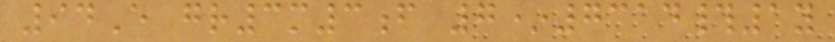94E gr3m3f 7*7314#1y
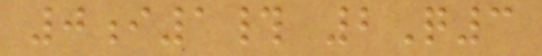0i1# 2Q3
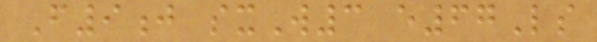F9j sxW3 e67Ls
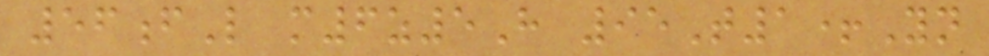56fL m6z5H 95T1+Yn
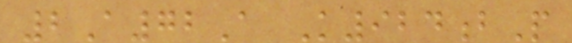2A72A K924bP
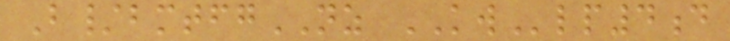B/bmtfgNZ KWlp4d
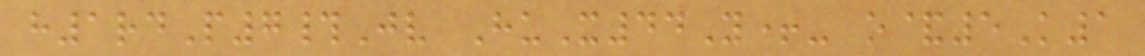h1rdP7#Jv HuX44Y+- o&5K1
